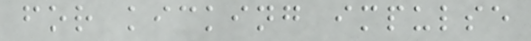for kicking impulse
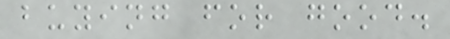buying for good.
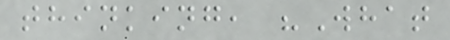thinking, "What
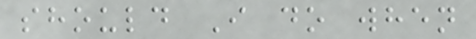should I do when
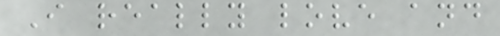I really love and
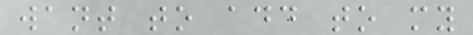want to add to my
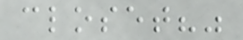closet?"
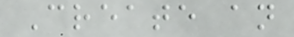Create an
